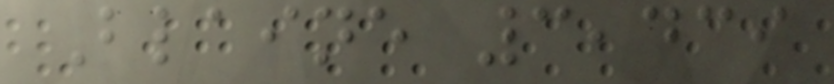Blaine 3,439
